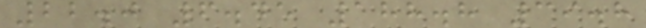22.0 6.45 188.8 39.8
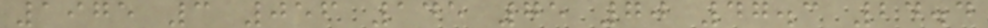1975 3 056 145 75 70 47.3 24.4
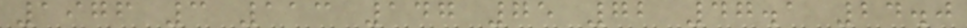1976 3 113 147 75 72 47.1 24.0
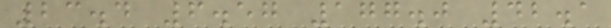23.4 6.57 177.0 42.1
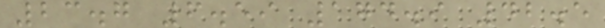23.7 6.59 174.9 42.5
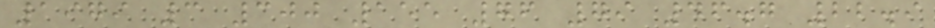1979 3 300 155 76 79 46.7 22.9
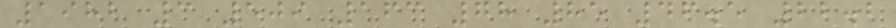1982 3 509 163 78 85 46.5 22.2
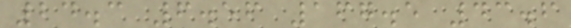24.3 6.56 167.5 43.6
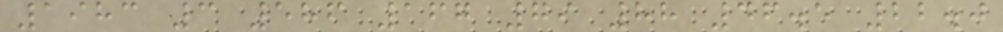1983 3 586 167 79 88 46.5 22.0
